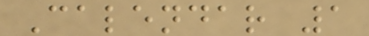Calendar 1
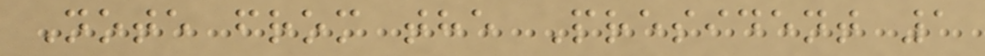Note from the President 1
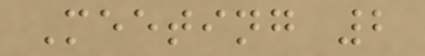Meeting 2
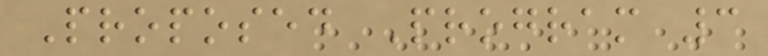Proposed Program 3
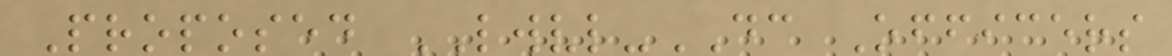Proposed LWVL-DC Officers
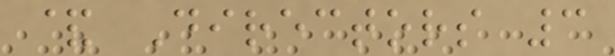& Directors 3
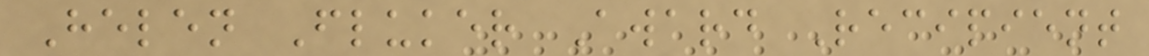Helen Fluker Award Recipient
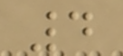4
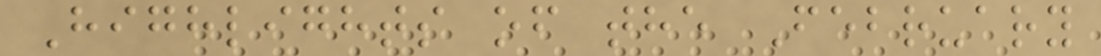Highlights of the February
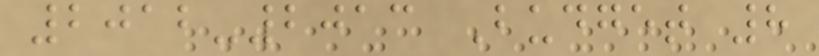2012-2013 Budget 8
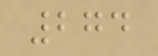274
